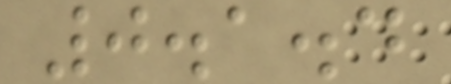0.1.4
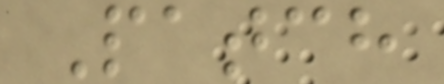Patch
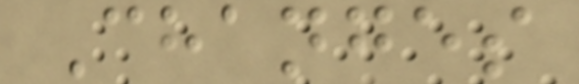Changes
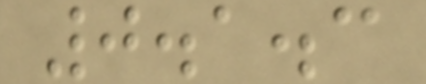0.1.3
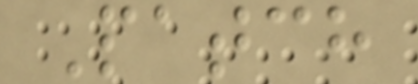Patch
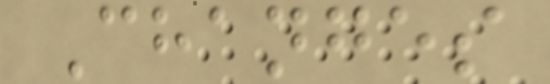Changes
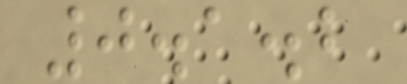0.1.2
